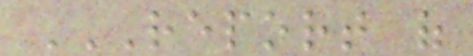REPORT OF
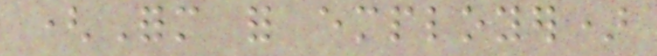(Form for employer)
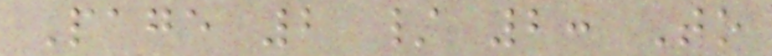Page 2 / 2: To
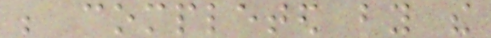be completed by the
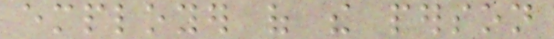employer of the person
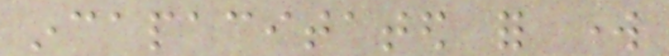incapacitated for work
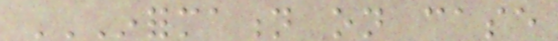INFORMATION ON CASE
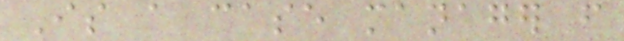Is a case manager from
